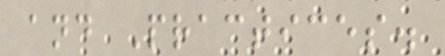and Practices.
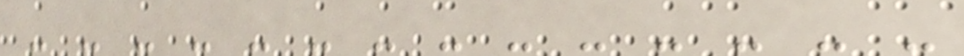- - - - - - - - - - - - - -
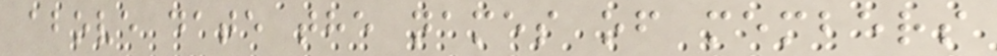above date the names of members
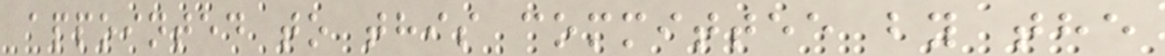appointed to this committee by the
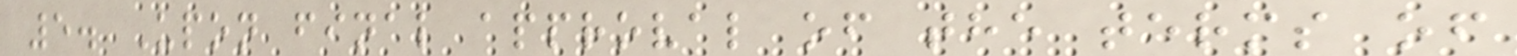5. Upon final approval of the terms of
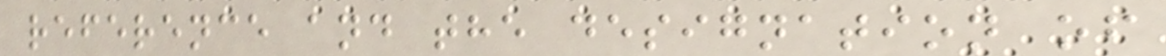reference and the designation of
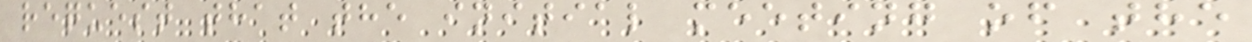request that the initial meeting of the
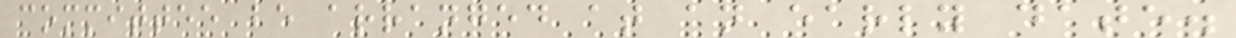committee be arranged at an early date.
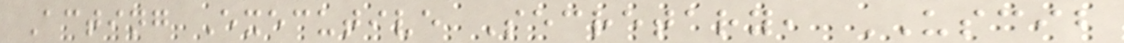Acting Executive Secretary, USCIB
